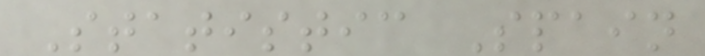Statistic Spain
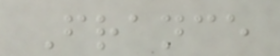France
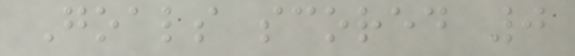Goals scored 0
